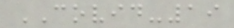COVID-19
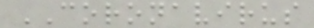CORONAVIRUS
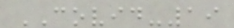COVID-19
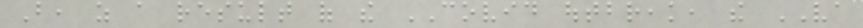But, as a result of the COVID outbreak, the VA
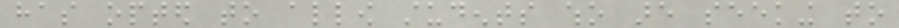has opted to allow students who are seeking to
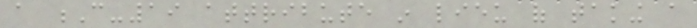a C-19 attribute in lieu of taking a
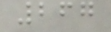267
